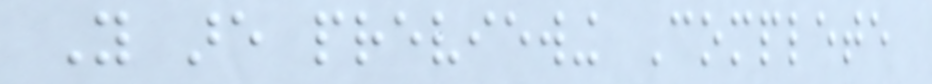You are previewing Complete
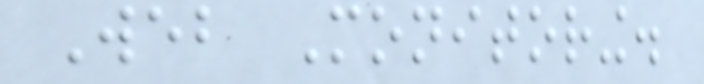Web Monitoring.
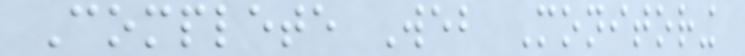Complete Web Monitoring
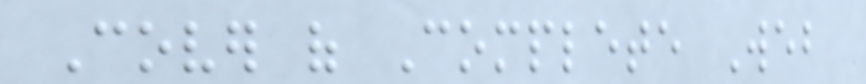Cover of Complete Web
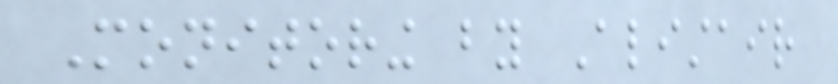Monitoring by Alistair
